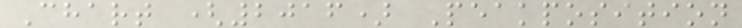Chart (2016) Peakposition
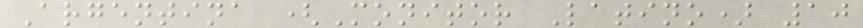Argentina (Monitor Latino) 10
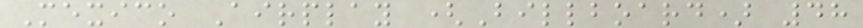Mexico Airplay (Billboard) 48
